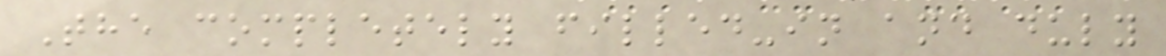The completely filled-in and duly
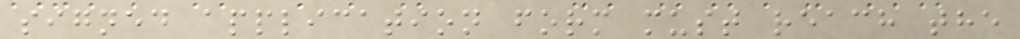signed application form must reach the
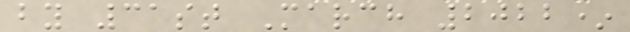by 31st March 2022*
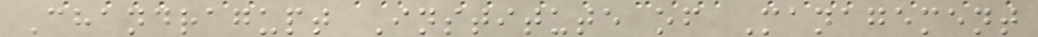Chandragupt Institute of Management
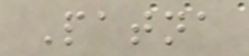Patna
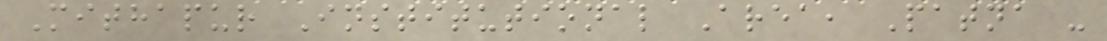Mithapur Institutional Area, Patna -
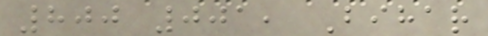800 001, Bihar
